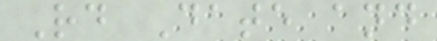Rd Date and
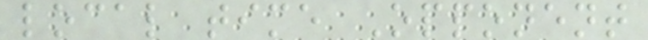local time Opponent
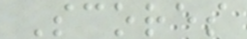Scores
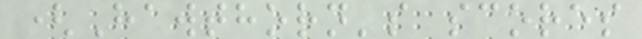(Hawthorn's scores
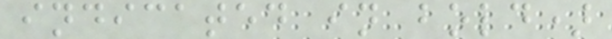indicated in bold)
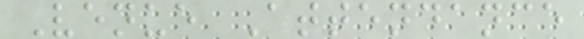Venue Attendance
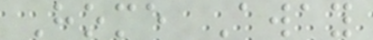Home Away
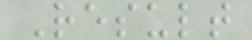Result
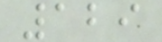129
